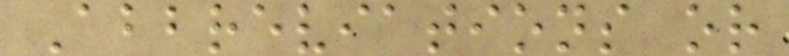Abbreviations or
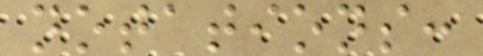notations:
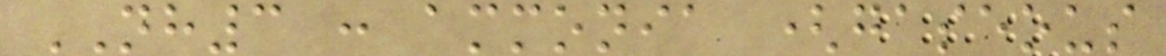NH3 : ammonia (gaseous
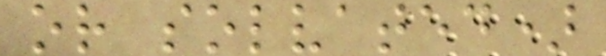or solvated)
